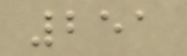251
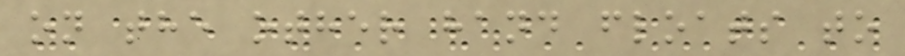on the other hand floats to
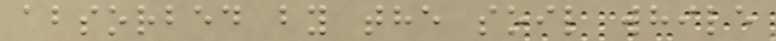absorbed by the soil while
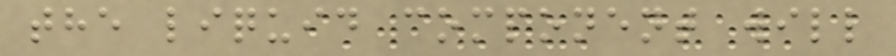the liquid component will
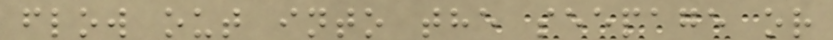flow out into the seepage or
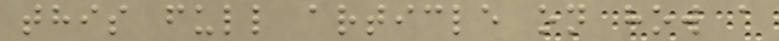this full article on how a
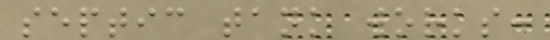septic tank works:
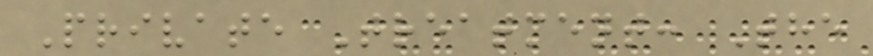Private Treatment: The
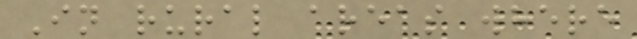In rural areas where
